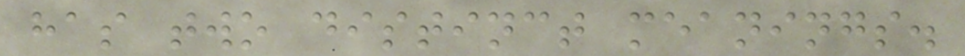has two distinct meanings.
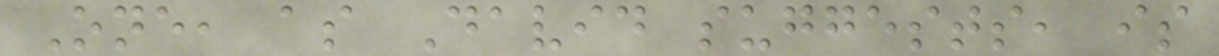One, as David suggests, is
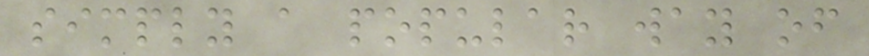simply a popular way of
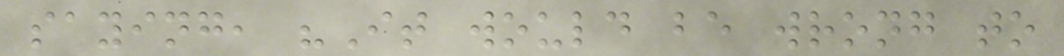saying, "It would be wrong to
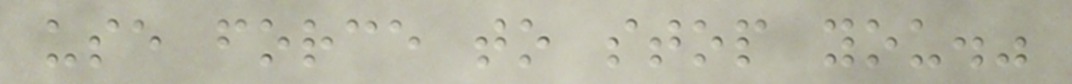use force to stop you."
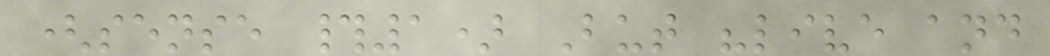(sense #1) But "live and
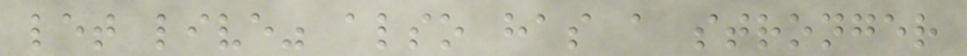let live" also has a stronger
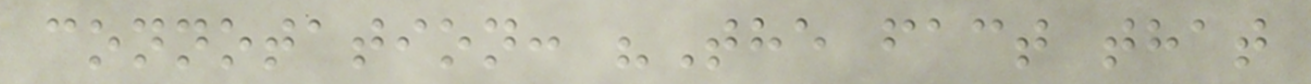connotation: "The fact that
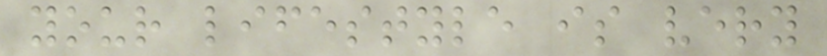your lifestyle is very
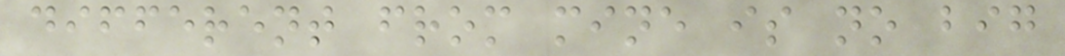different from mine is no big
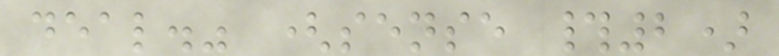deal." (sense #2)
